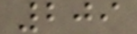209
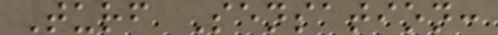Turf Sensation:
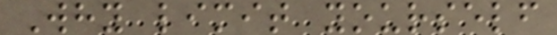Why limit yourself
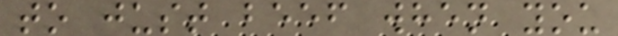to just beef when you
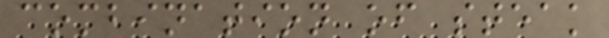combination of steak
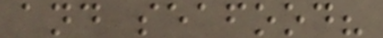and seafood?
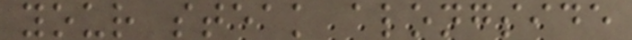your steak alongside
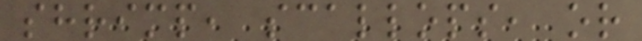shrimp, scallops, or
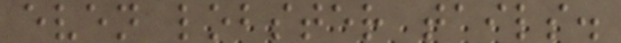even lobster tails.
